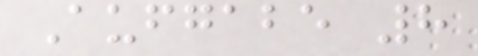Aufgabe 8
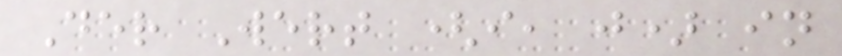Der Wert (i, j) in
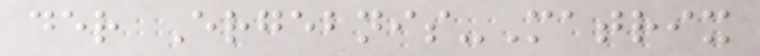der Ergebnis-Matrix
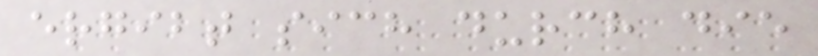ergibt sich durch die
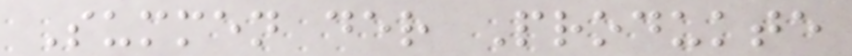Summen der Produkte
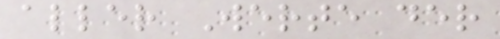aller Werte der
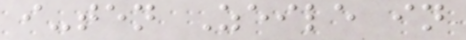i-ten Zeile in
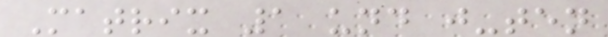Matrix 1 und j-ten
